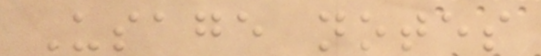Usage notes
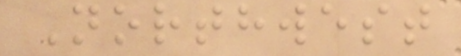Northwest
